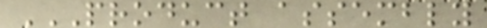PRODUCT ASSEMBLY
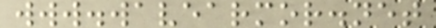www.wavearmor.net
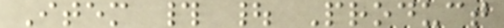Item # | Product
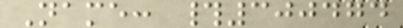Name: #300474
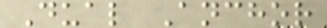Dual Anchor
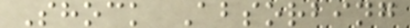Shock Absorbing
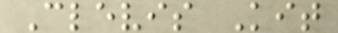Clevis Kit
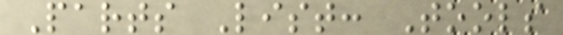Parts List: Tools
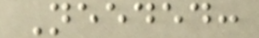Needed:
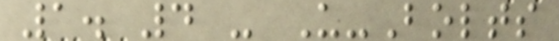1. 4 - U-Bolts
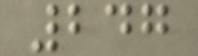247
